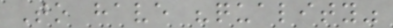To have "quality"
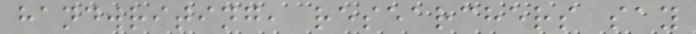handwriting, researchers say
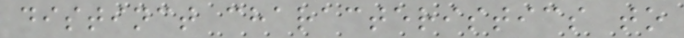distinct characteristics to
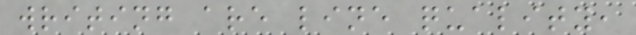writing are line quality,
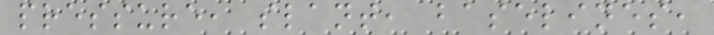pressure, slant, baselines,
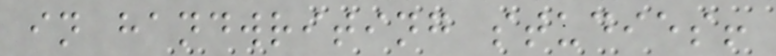in handwriting studies!
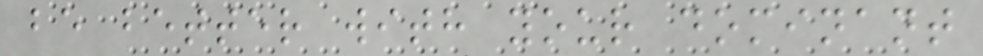be better with your dominant
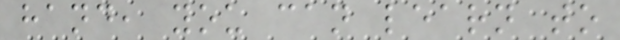hand, you can learn to
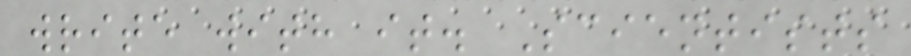write with it. Scientists
